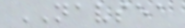NAVSEA
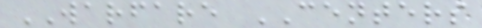WARFARE CENTERS
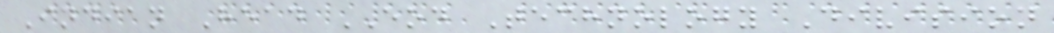Indian Head EOD Technology Division
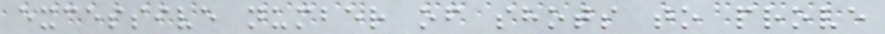excessive number of shots to prove
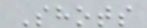Shots
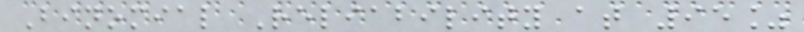Binomial Reliability at 95%
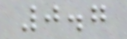0.7
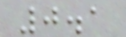0.1
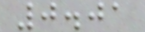0.01
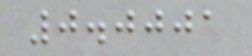0.0001
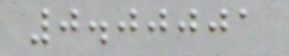0.00001
